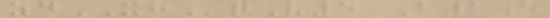zdXHqV5 B1e
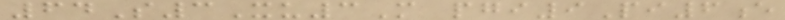64S3Xu3M pgi9Pi6e
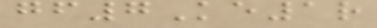gf7Ke1r
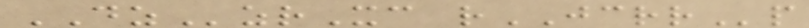DZzrXc rJCRRp
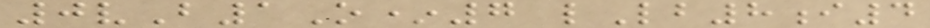0vB1O*7 lLb8i4
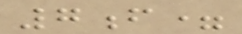7f=
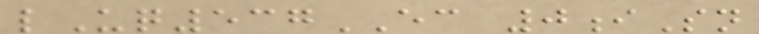lUq537EC 0iSn
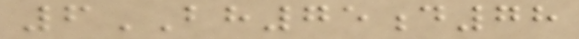6BH75d78
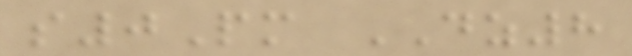s0Pm DZ8
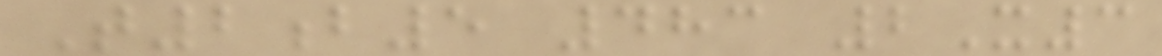T2b5 483 2X3
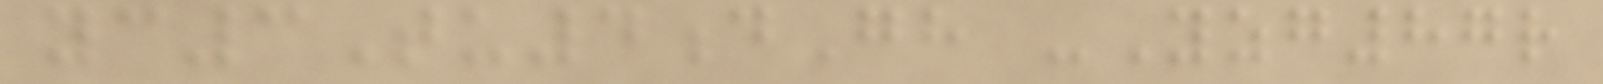yc3Tu4dGh -Yzg87r
